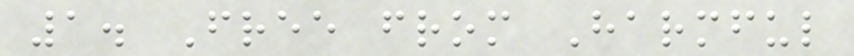1. Free from Harmful
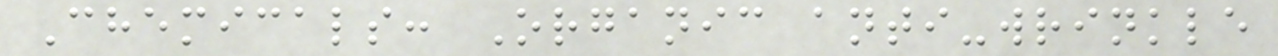Chemicals: Organic anti-wrinkle
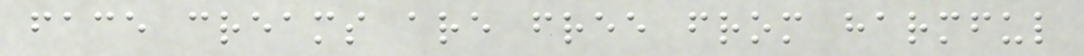face creams are free from harmful
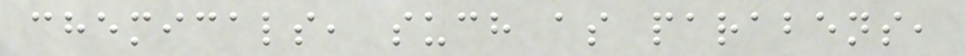chemicals, such as parabens,
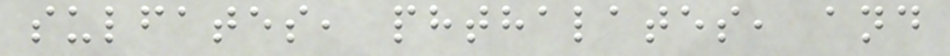sulfates, phthalates, and
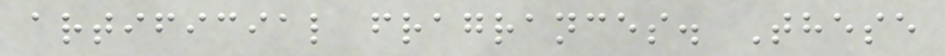artificial fragrances. These
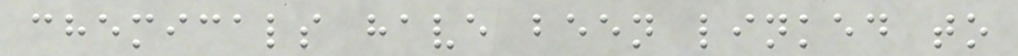chemicals have been linked to
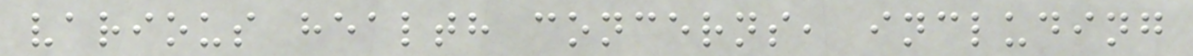various health concerns, including
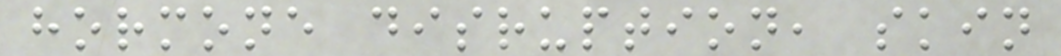hormone disruption, skin
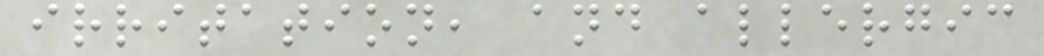irritation, and allergic
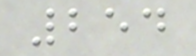254
